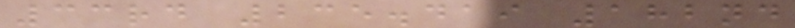33rd 235.419 182nd
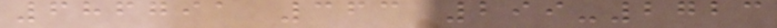686791 363 299-2723
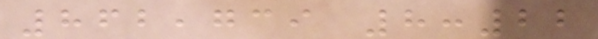862,739 8:22
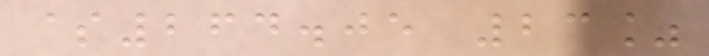$264.05 23%
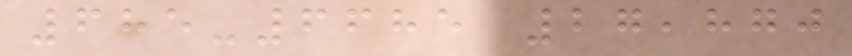685-6685 27,870
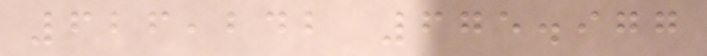626,242 675.977
